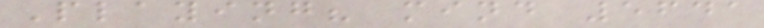Playing? mind 5641
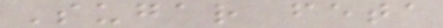Sugar feta
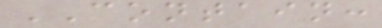CONTAIN:
